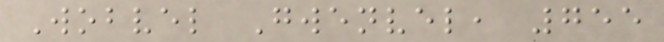Wobvel Gwenvel, 755
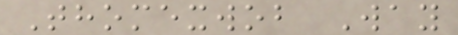Thomexwob Way
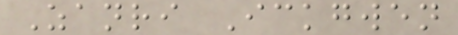Zanri Ickgwen
